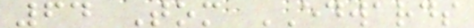64 Tom EDWARDS
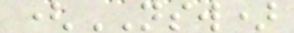(NSW)
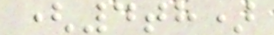(4th)
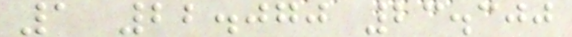1 22.070 23.300
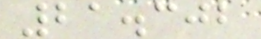21.302
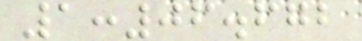1:06.672
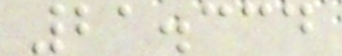21.334
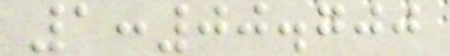1:00.700
